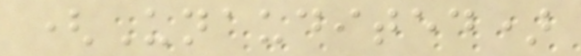(Unaudited)
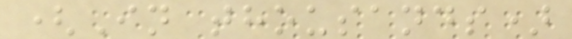(In thousands)
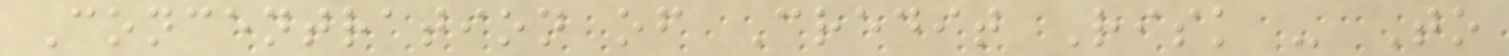Concentration of Credit Risk - To
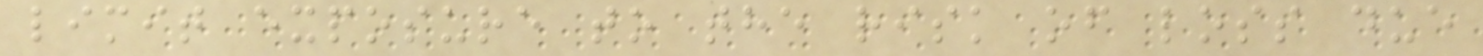limit exposure to the risk of loss due
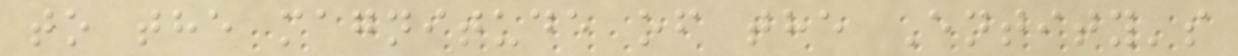to the magnitude of the Entity's
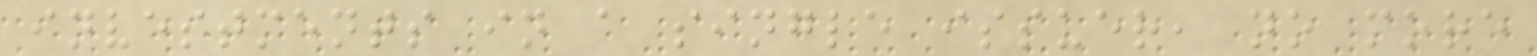investments in a single issuer, no more
